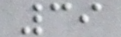39
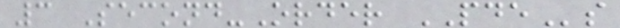3 Second-Order PDEs
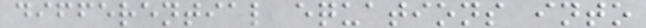differential equations into
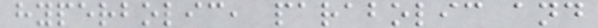hyperbolic, parabolic and
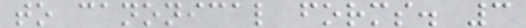to canonical forms. 3
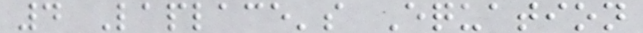4 Laplace's Equation
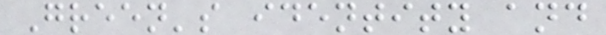Green's identity and
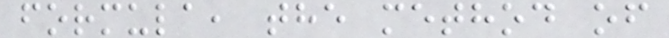formula, the method of
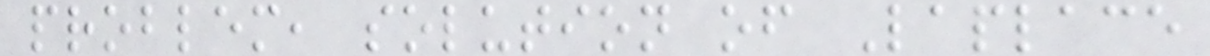problem, solution of Laplace
